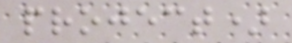project)
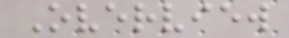Overview
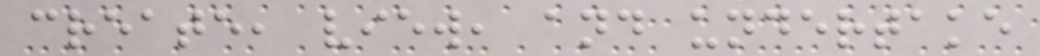create, view, and undertake
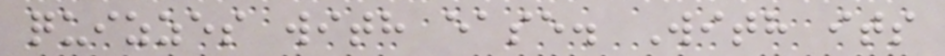quizzes with ease. With its
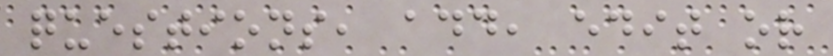questions, add, edit or
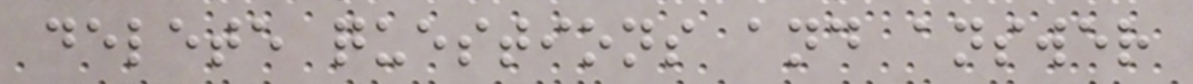delete questions and answer
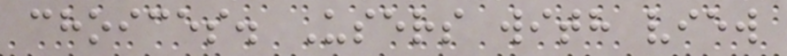choices. Users with view
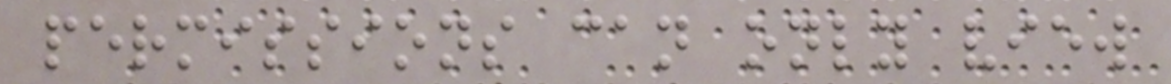permissions can only view
